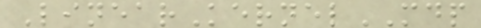LinearKernelMDP
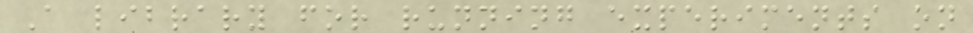A library for running experiments on
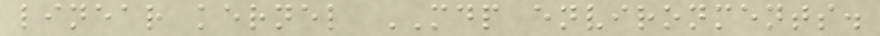linear kernel MDP environments.
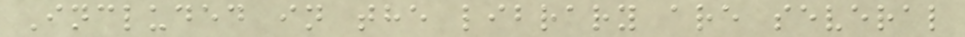Included in the library are several
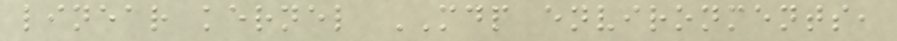linear kernel MDP environments,
